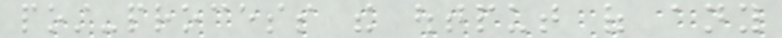post-process the output of any
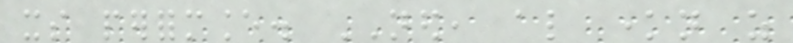its performance. NED, also known as
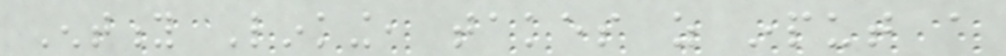Entity Linking, takes as input a
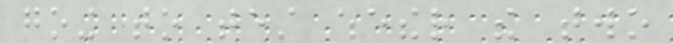going to test whether the two
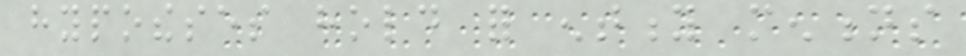hypotheses hold for entity mentions
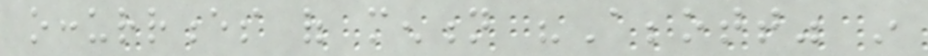occurrences of mention "Abbott" in
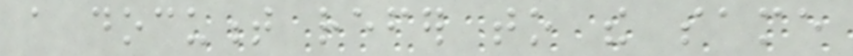a document refer to the same
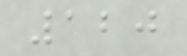120
